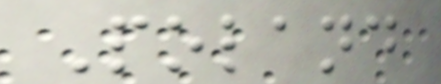Poland
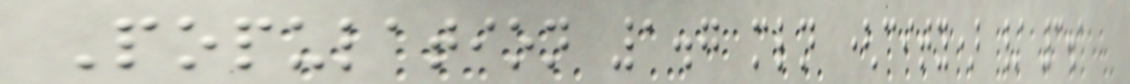Population 1.7 mln (city) / 3.1
